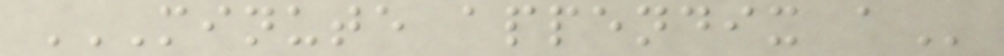MINUTE APPENDIX A
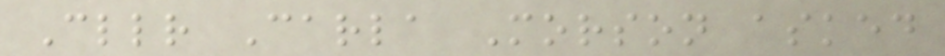Cllr Carla Morson asked
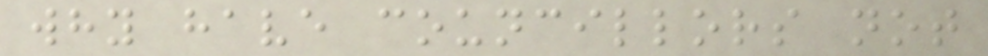why have councillors not
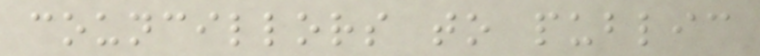councillors to public
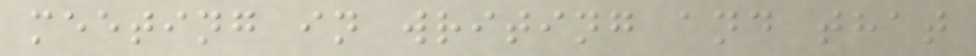meeting in writing and that
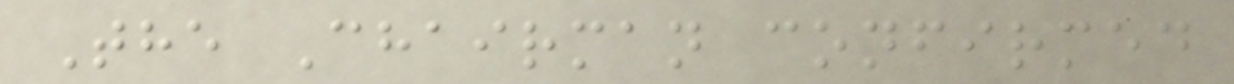The Chairman confirmed
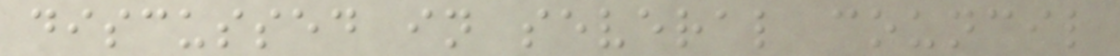discussed in several council
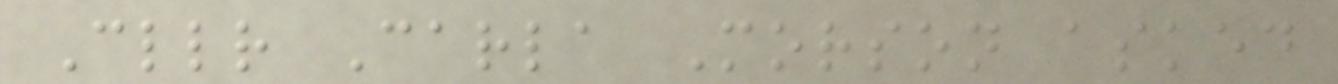Cllr Carla Morson asked
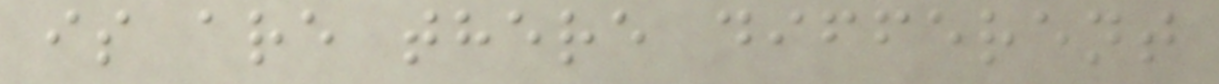is are there different
